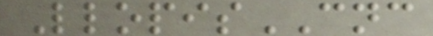LlopisCNC
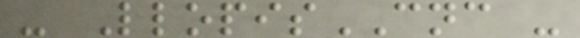- LlopisCNC -
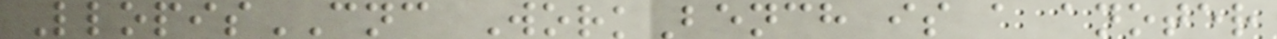LlopisCNC WorkBench is a anoter
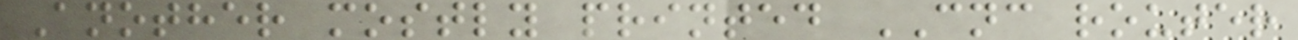Another mostly printed CNC router
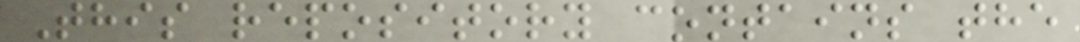This repository contains the
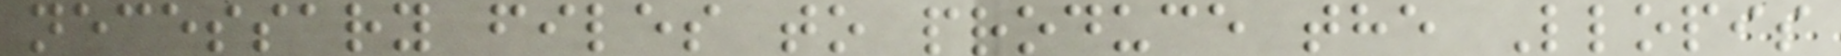necessary files to produce the Llopis
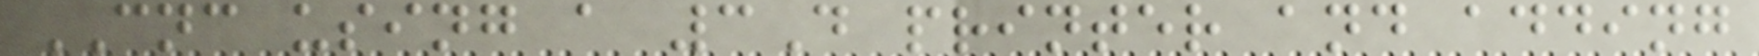CNC using a 3D printer and adding
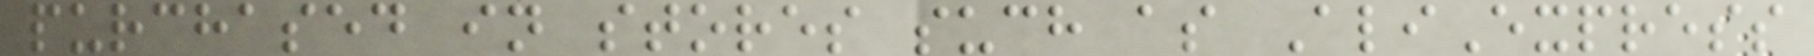purchased in stores such as AliExpress
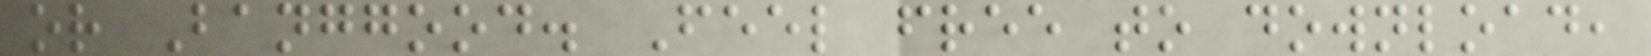or Banggood. Feel free to download,
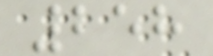258
